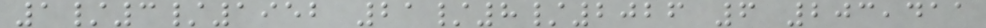1/3/1952 21/8/2026 6 203,411
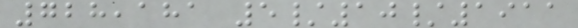728,181 5/10/1911
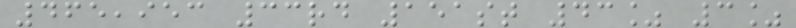465,953 33rd 151st 43% 3%
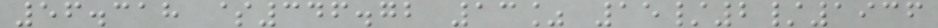56.318 $346.72 13% 15/2/1936
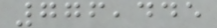776,445
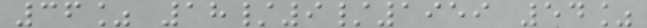36% 18/9/1959 54%
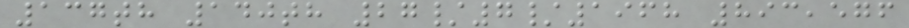137th 140th 27/7/1968 893,576
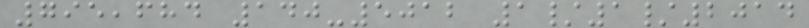795,684 140-5012 1/1/2014
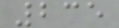235
